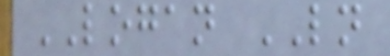LOGAN LN
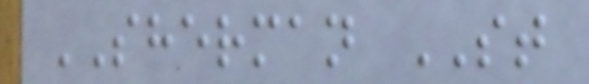SHERMAN ST
